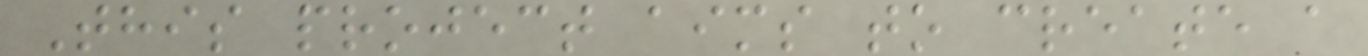This project aims to create a
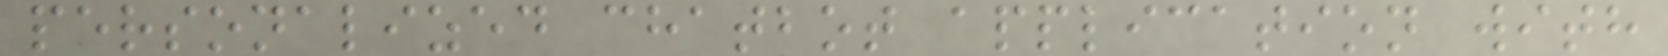personalized chatbot application with
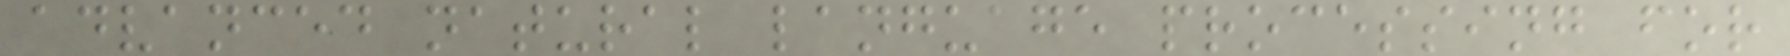advanced natural language processing for
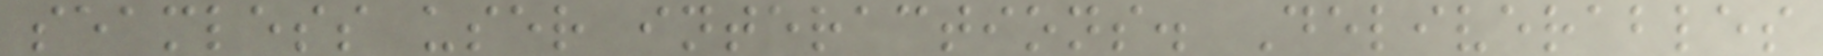seamless user interactions. Deliverables
